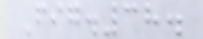Fig.38.
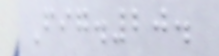Fig.20.
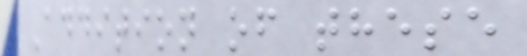Addition of these
